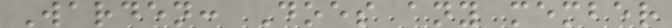Warden: Does any member
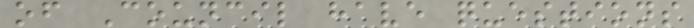of Council have questions
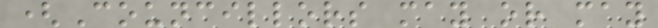(Councillors may or may
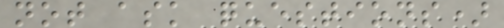not ask questions)
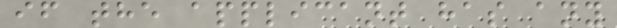if the applicant has any
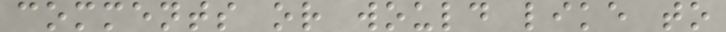comments or would like to
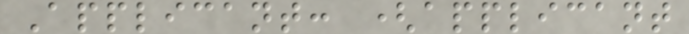Applicant: (applicant
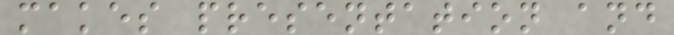makes presentation and
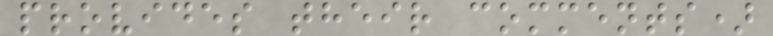provides their comments)
